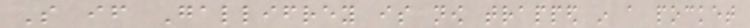So if Gallifrey is now trapped in a pocket
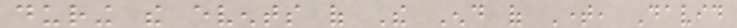during the events of The End of Time, David
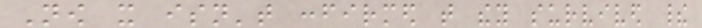Now it isn't confirmed that they survived their
